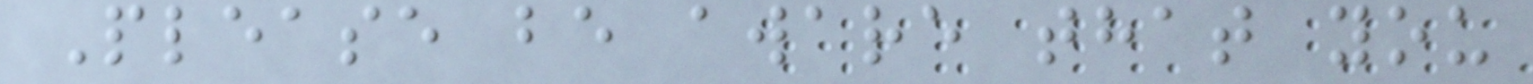Please be aware that you
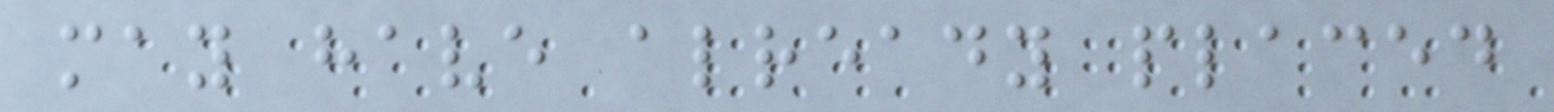may have already placed
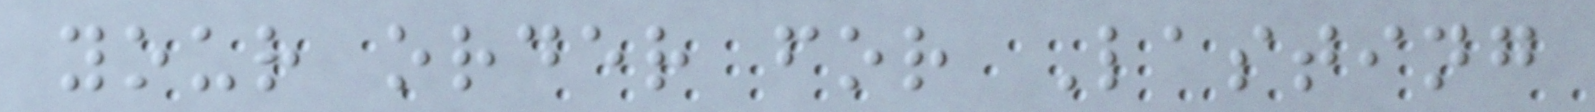your order for Lasting
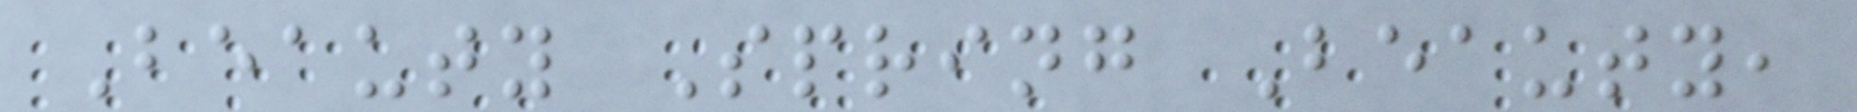Beauty Spring Beauty,
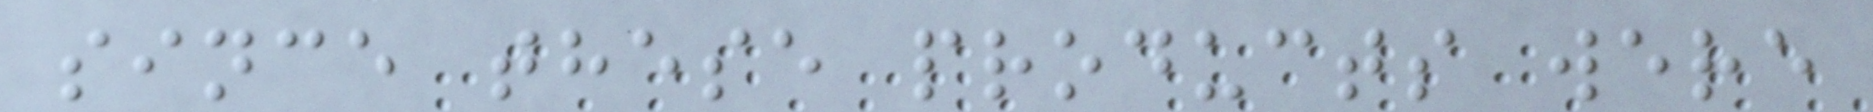since these products were
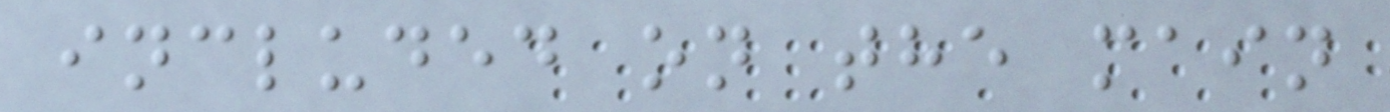included on the main
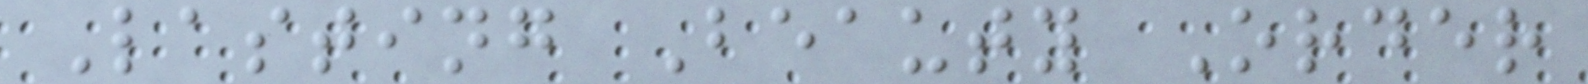Lasting Beauty Order
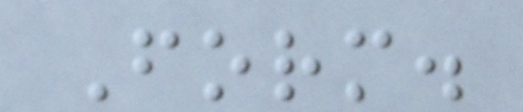Form.
